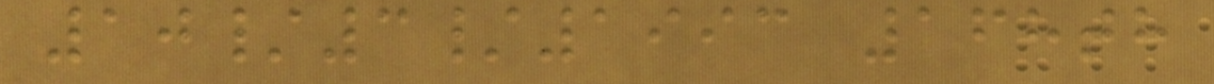10/3/1993 168th
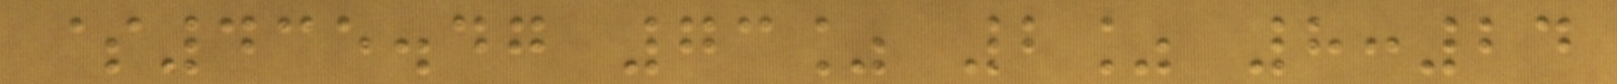$435.47 73% 2% 8:24
